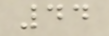44
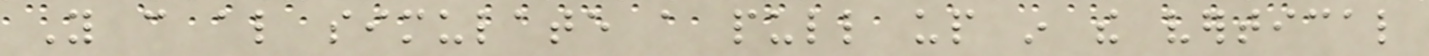You can also simulate a pull up in the vertical
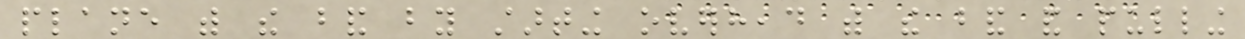plane with the band by starting overhead with the band and pulling
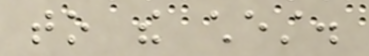to the chest.
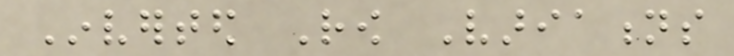Inverted Row Variations
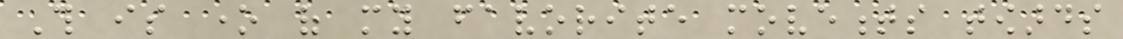This is one of my favorite movements towards
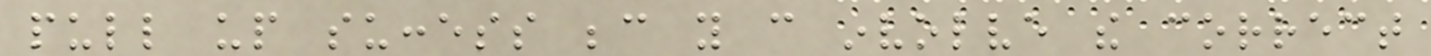pull up success because you can involve the correct
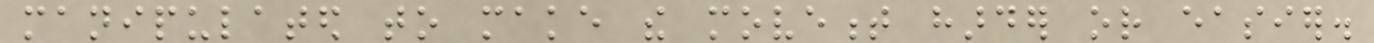manipulated to make the movement harder or easier.
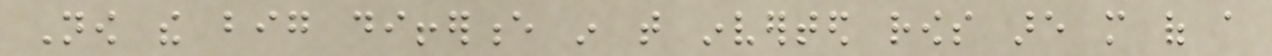Now the big difference in that inverted rows are more of a
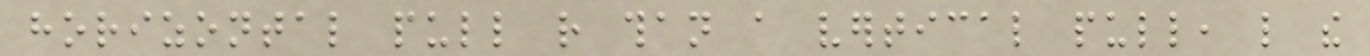horizontal pull rather than a vertical pull, like the
